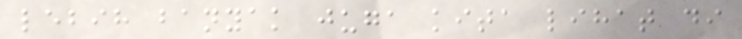lebih banyak juga kita lihat di
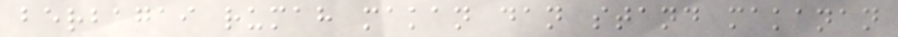berbagai rumah makan dan stand makanan
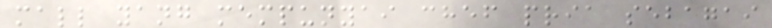mall yang mempunyai chef pria sebagai
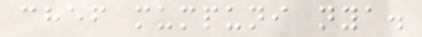chef mumpuni nya.
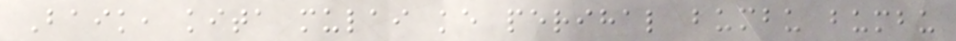Baik, kita mulai ke perihal bumbu bumbu
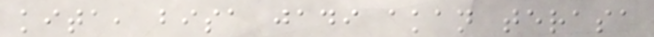kita, bisa jadi akan terasa
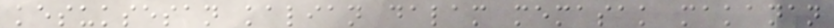kesuksesan kalian dalam memasak makanan
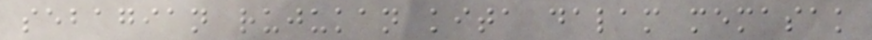sebagian rujukan kita dalam memasak
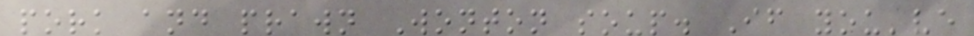pork and prawn Wonton soup. If you've
